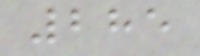285
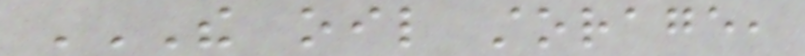THE OIL STORAGE,
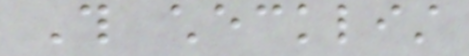This checklist
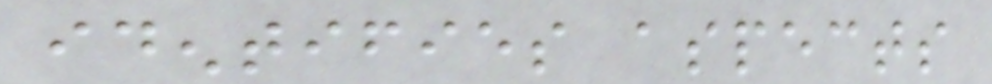identifies aspects
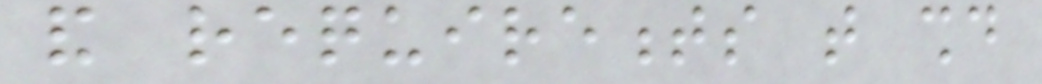and requirements that should
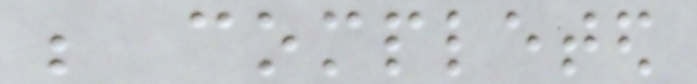be completed
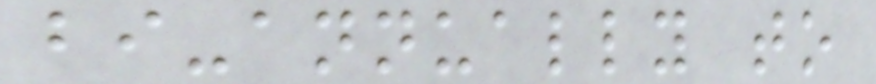bi-annually to
